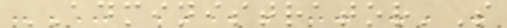ADMINISTRATOR'S
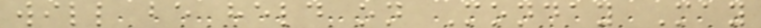will be held on Monday May
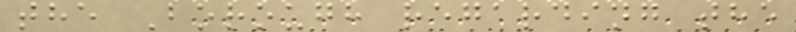the Borough regarding the
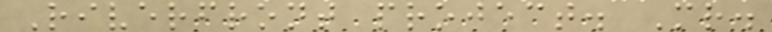Riverfront project. Mr.
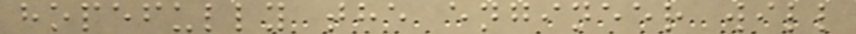hopefully the engineer will
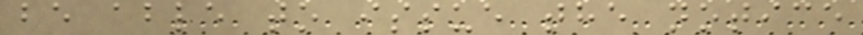be able to issue the notice
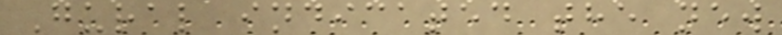Gural indicated the new
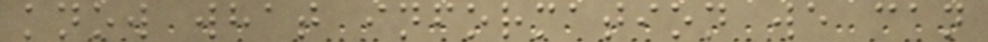know what information we can
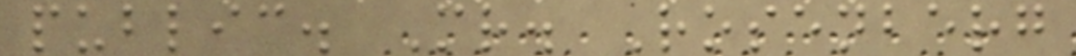public. Mr. Rosenberg
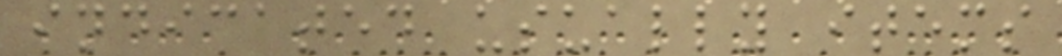indicated usually items
